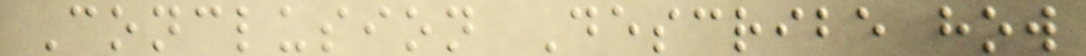Conclusion Describe how
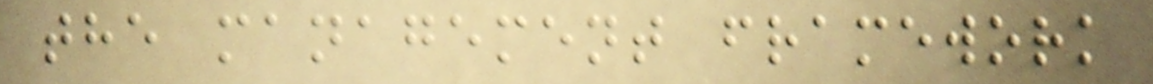the management framework
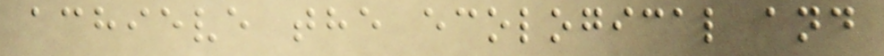achieve the ecological and
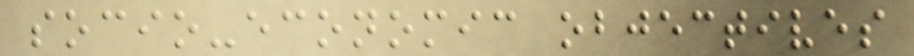socio-economic objectives
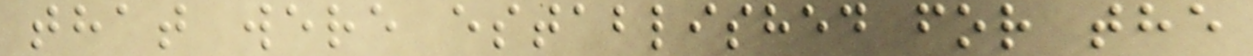that were established for the
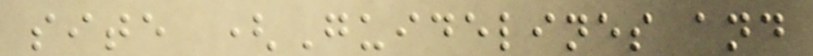site (Guidelines and
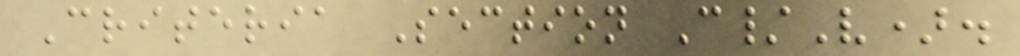Criteria Section C/V).
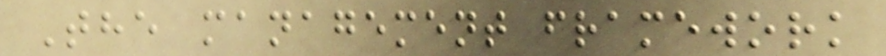The management framework
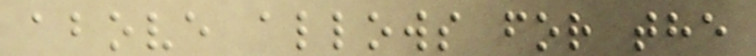above allows for the
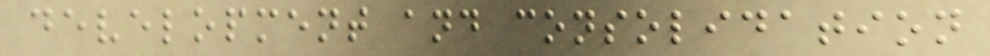development and consolidation
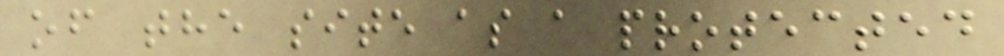of the site as a protected
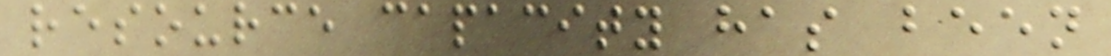resource capacity has been
